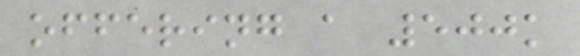offering a 500k
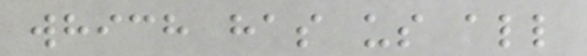which has us all
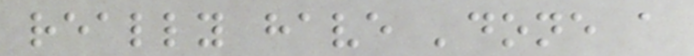really have 'done a
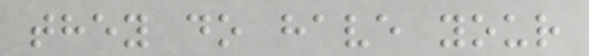they do have your
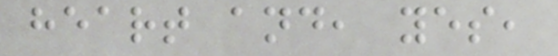heart and, yes,
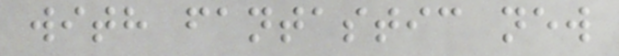with fantastic new
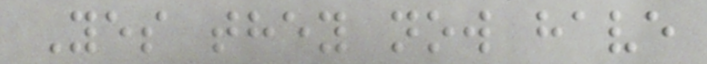Yes they now have
